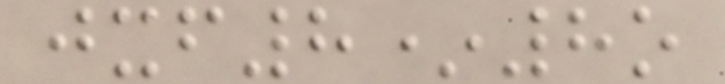jxf8*8o
